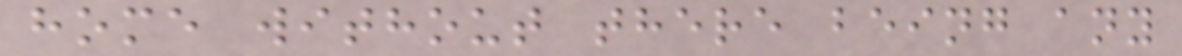home without there being any
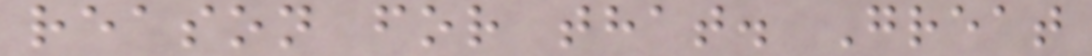reason for that. Great
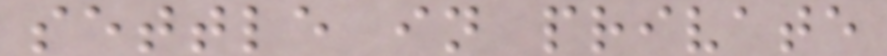settle in private
